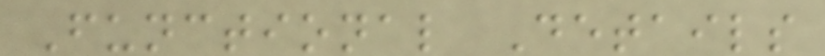Functional Details
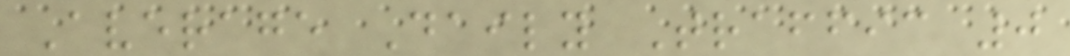Average Daily Traffic 0
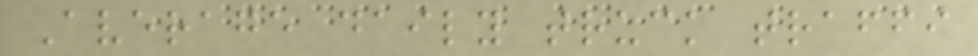Average daily truck traffi
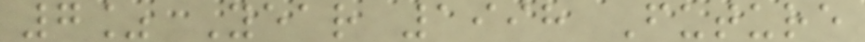7% Year 1998 Future
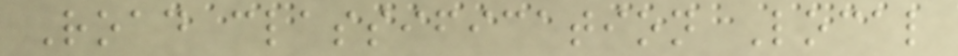Road classification Local
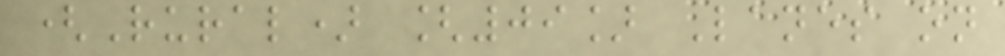(Rural) [09] Lanes on
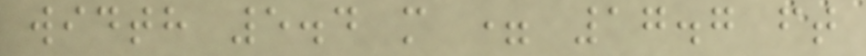width 5.4 m = 17.7 ft
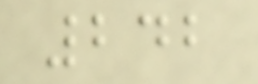242
